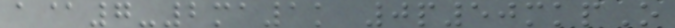a@7-2ma1k 0p50mkpO
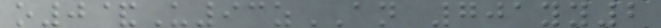o0&U93zAN 701yy2
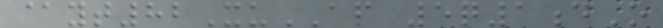@yt82XuAF 5q1dO
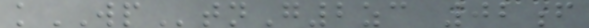kWPtnG2zc 02f
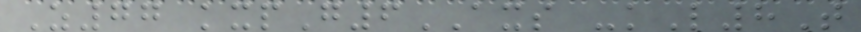Z77 kxpG6AXS -kL8T
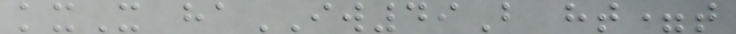kxX haIW49B ht=t
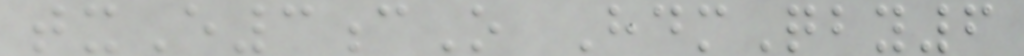txE3cO HdmQby6
